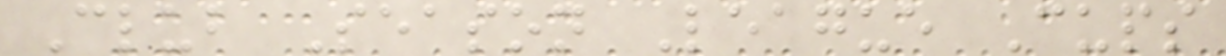Club Season League Cups
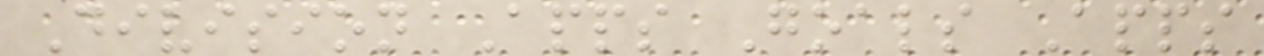Division Apps Goals Apps
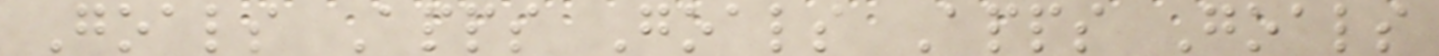Goals Apps Goals Apps Goals
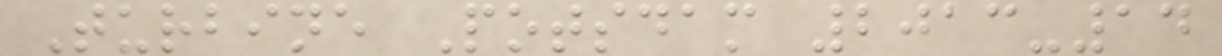Turbine Potsdam 2013-14
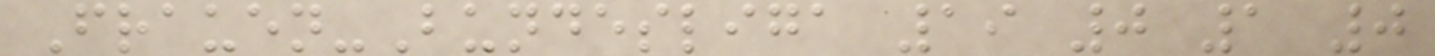Frauen-Bundesliga 19 0 1 0
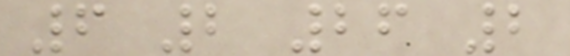6 2 26 2
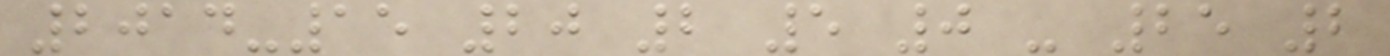2014-15 20 2 5 0 - 25 2
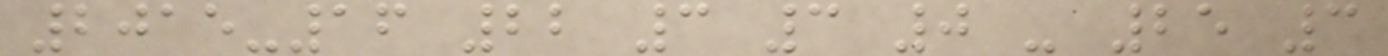2015-16 22 3 3 0 - 25 3
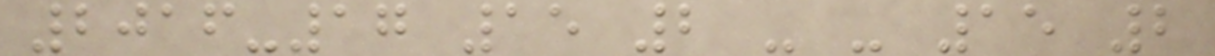2016-17 15 2 - - 15 2
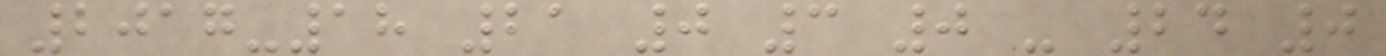2017-18 21 0 3 0 - 24 0
